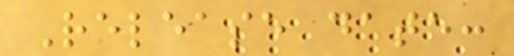Release date:
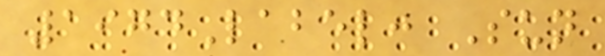1974Label: Sun
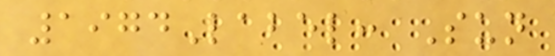1974Label: Sun
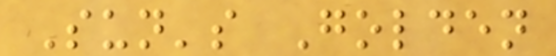Sun's Golden
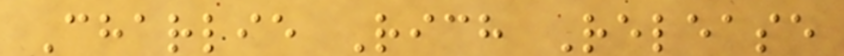Charlie Rich Release
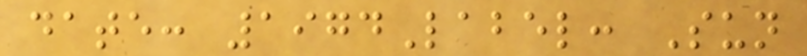date: 1974Label: Sun
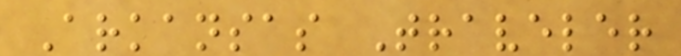Arkansas Traveler
